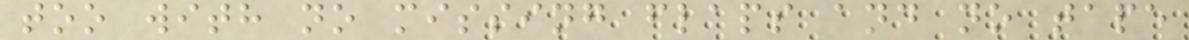too with no missing flaps and no tape
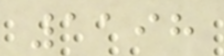1198
